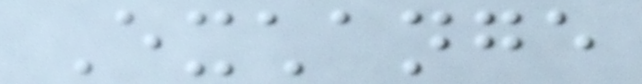Exchange
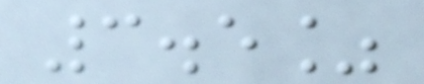3.5%
